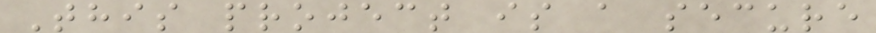This project is a secure
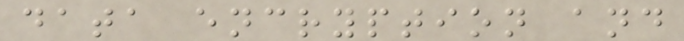data encryption and
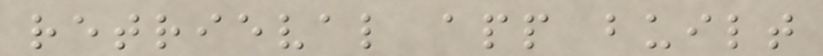retrieval app built
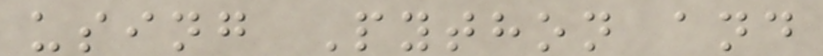using Python and
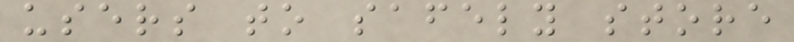users to safely store
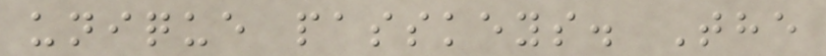unique passkeys. The
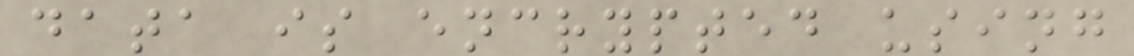data is encrypted using
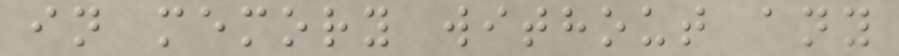in memory without any
